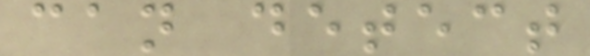can detect
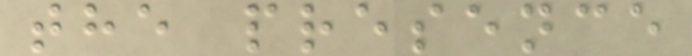the presence
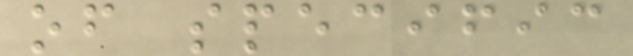of specific
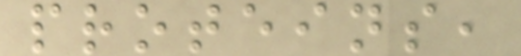proteins,
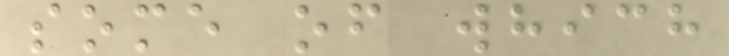some of which
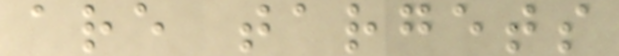are targets
